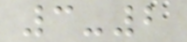3-2
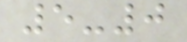5-0
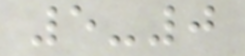5-0
